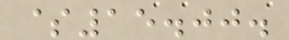$15.00.
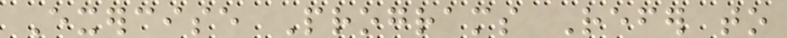Exercise Programs Refer to
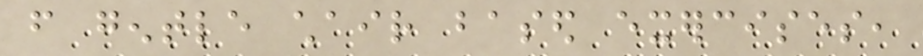from gentle chair based exercises,
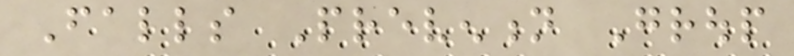Falls Prevention Group
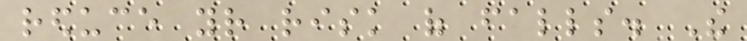reduce your risk of falls. The
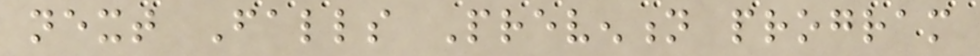next Falls Prevention program
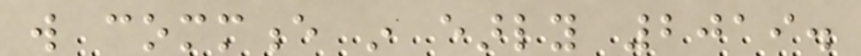will commence in early 2019.
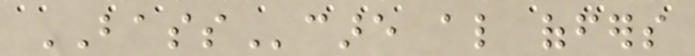BASScare also offers
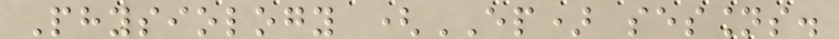Physiology (EP) sessions.
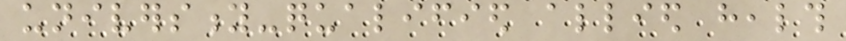university-qualified allied health
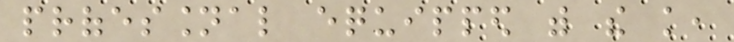professional equipped with the knowledge,
